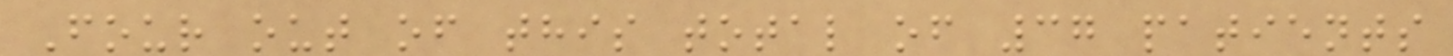Four out of this total of 37 patients
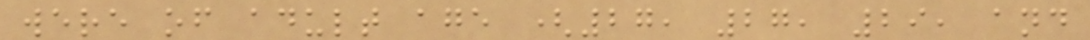were of adult age (27, 27, 29, and
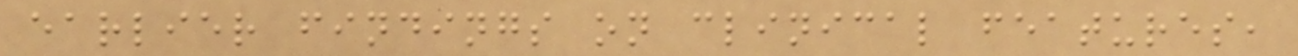earlier findings on clinical features,
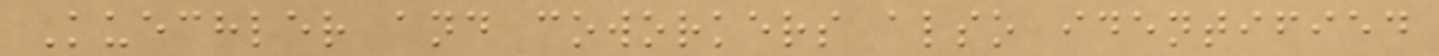Kuechler and coworkers also identified
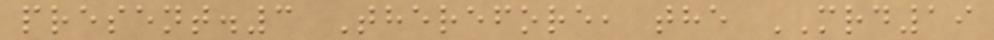present.3 Therefore, the MRD19
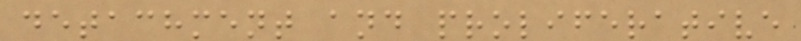detachment and proliferative
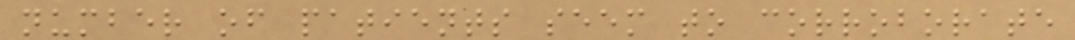number of patients seem to corroborate
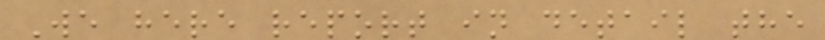We here report in detail the
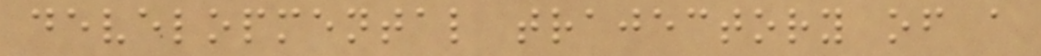developmental trajectory of a
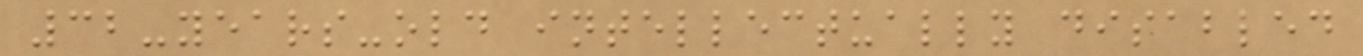32-years-old intellectually disabled
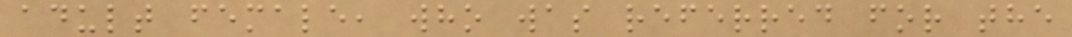adult female, who was referred for the
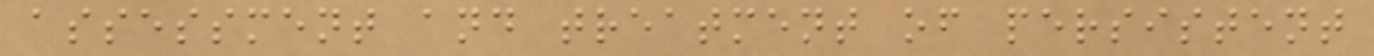assessment and treatment of persistent
